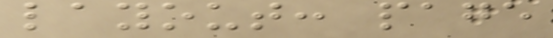layout: page
